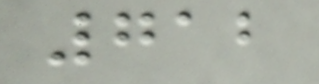712
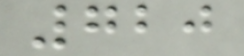720
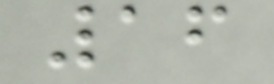16
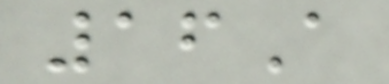16A
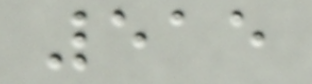515
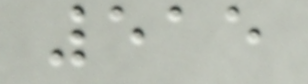515
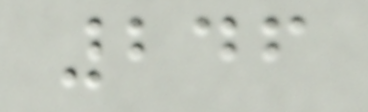246
